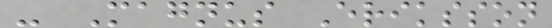- Magnus Eriksson
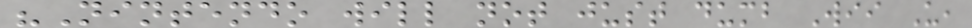"Nintendo will not just dumb Wii U,
